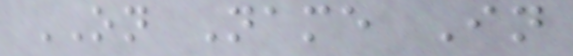ON Name In
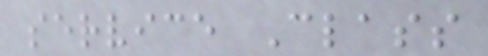service Class
